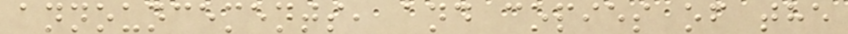announcements, and copies of the
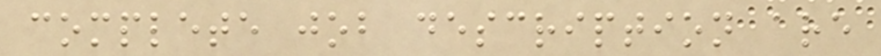complete job description are
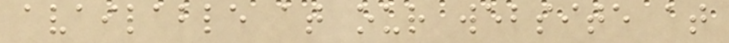available at our website at
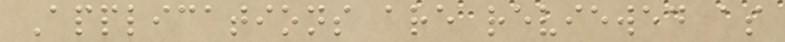Applications are reviewed as
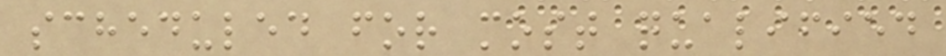scheduled for most qualified
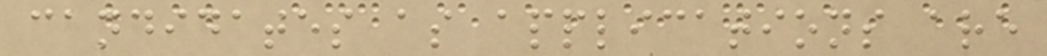candidates as applications are
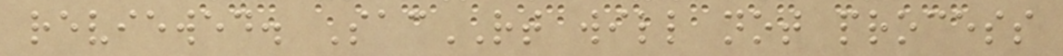reviewed. SacRT will not process
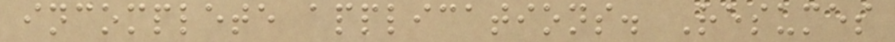incomplete applications. Resumes
